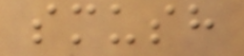smush
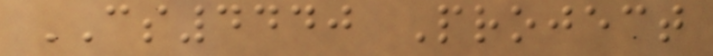CS4440 Project
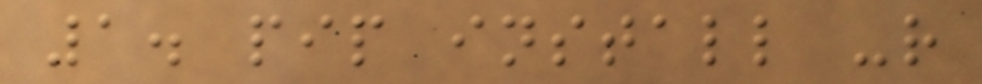1. pip install -r
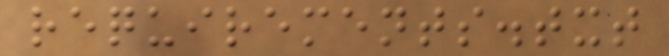requirements.txt
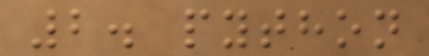2. python
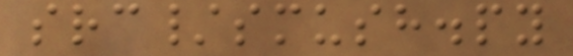src/smush.py
